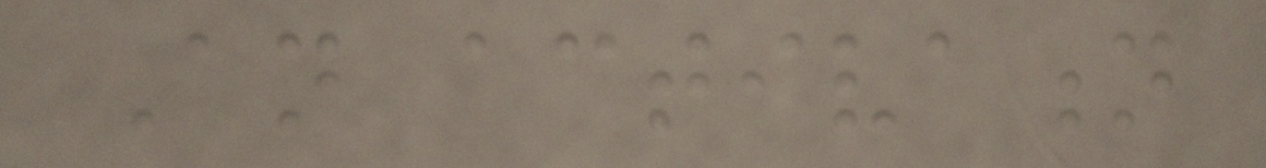An activation
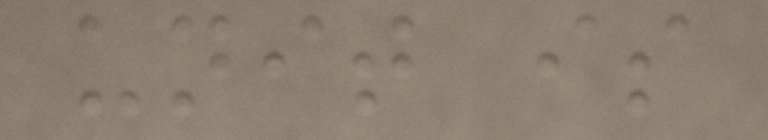unit is
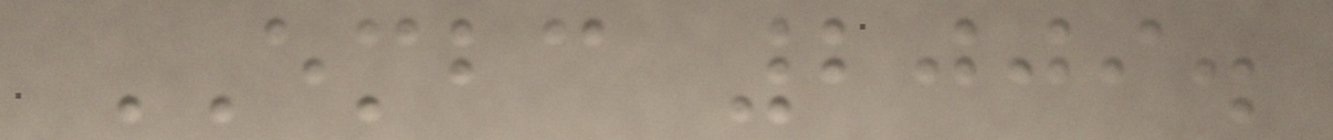EMBC 2009.
